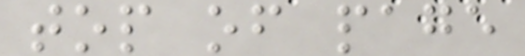top of page
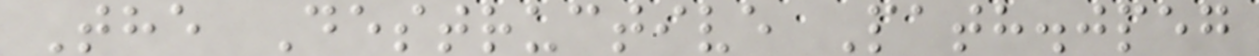The Destructive Path.jpeg
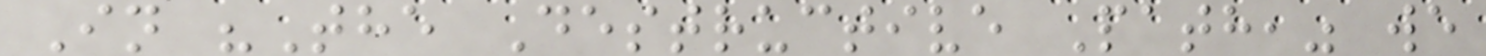In "The Destructive Path," we
